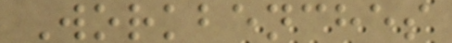Workbenches
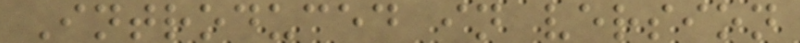Introduced in version
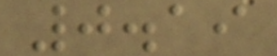0.19
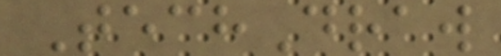TechDraw
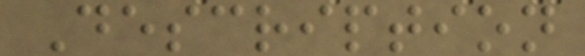Description
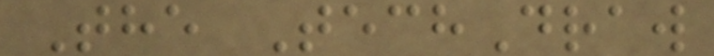The TechDraw
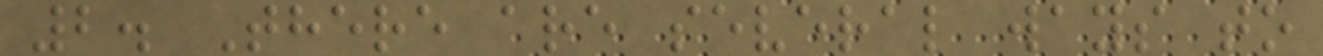2. There are several ways to
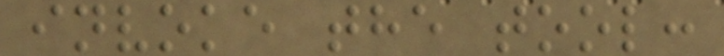invoke the tool:
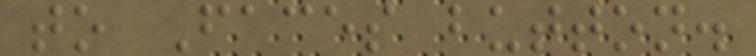to Faces button.
